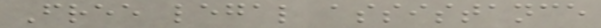Free legal assistance
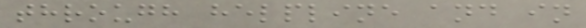through helpline and in
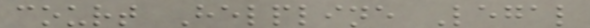court Helpline Legal
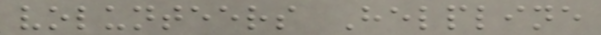volunteers Helpline
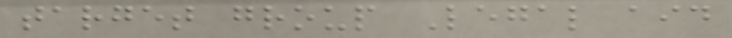target group Legal aid
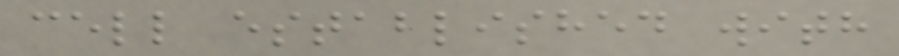cell established with
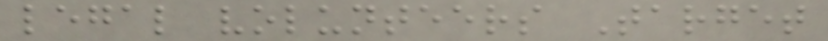legal volunteers Target
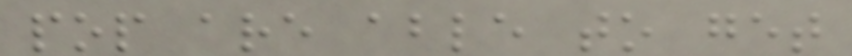pop are able to get
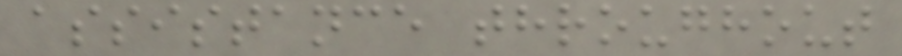assistance throughout
